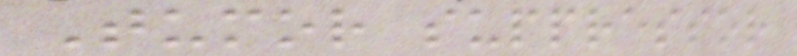Tumor suppressor
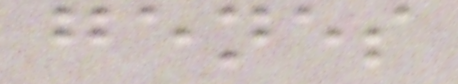genes
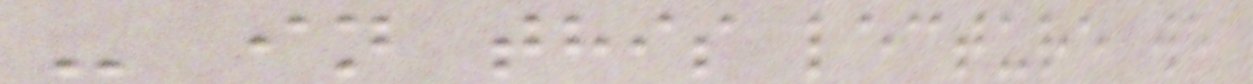- in this lecture we
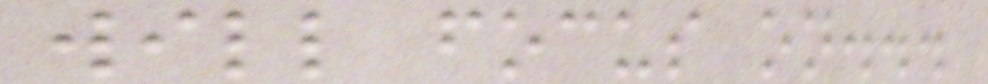will focus on...
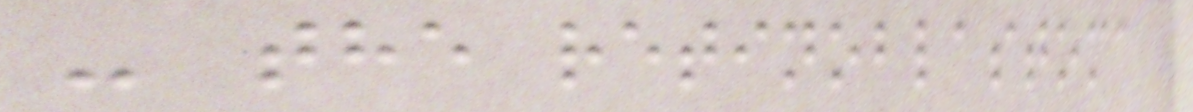- the retinoblastoma
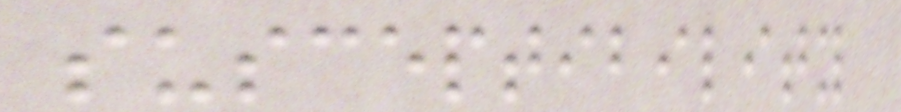susceptibility
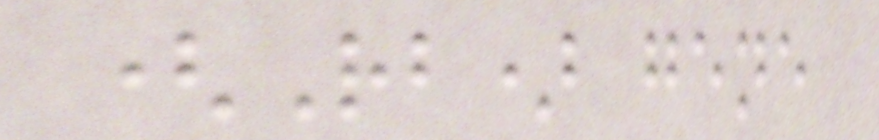(Rb) gene
